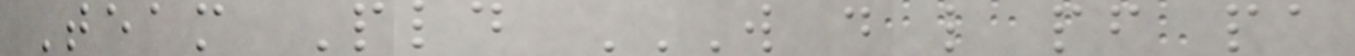Team Pld W D L PF PA
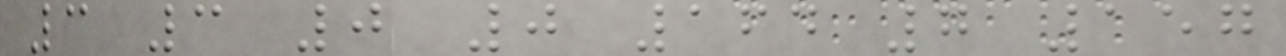3 3 0 0 164 7 157
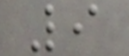9
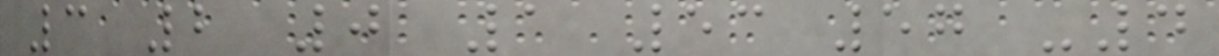3 2 0 1 53 57 -4
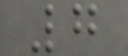7
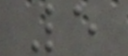5
